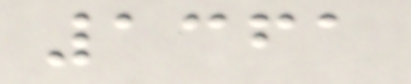1361
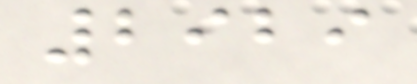2929
